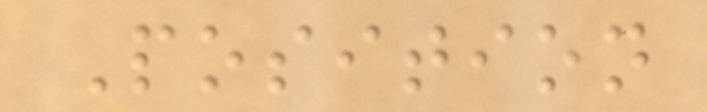Position
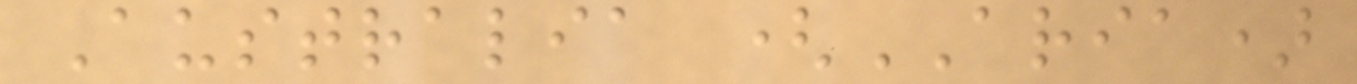Australia (ARIA)
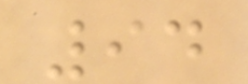94
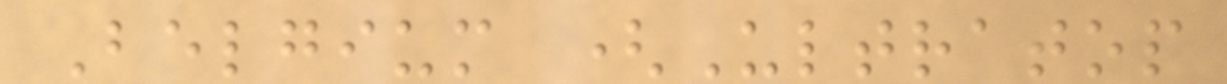Belgium (Ultratop
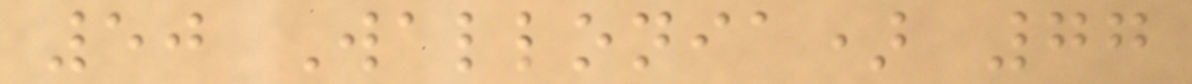50 Wallonia) 77
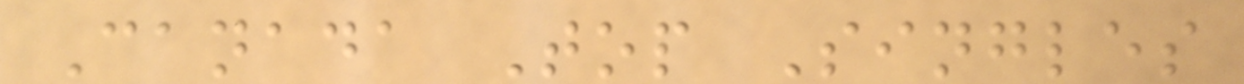Canada Top Singles
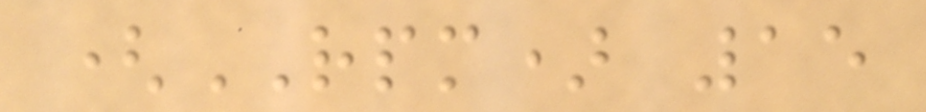(RPM) 15
